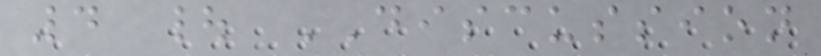4 | DISCUSSION
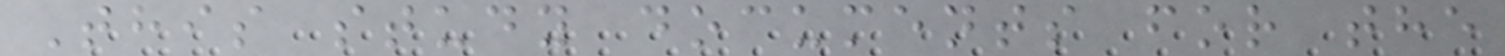This study documents for the
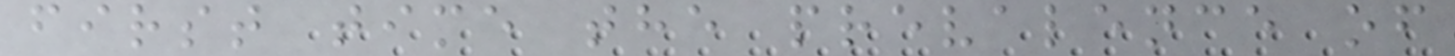first time the prevalence of
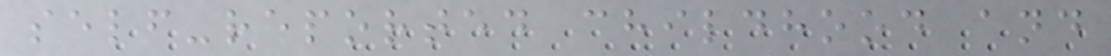self-reported childhood and
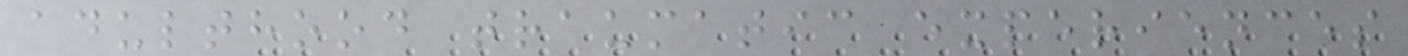adulthood traumatic experiences
